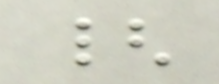{
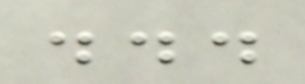...
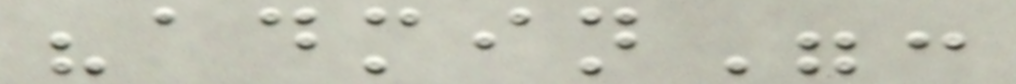"admin":
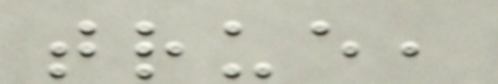true,
